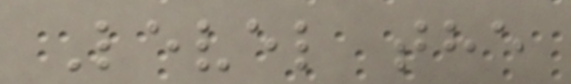Level the
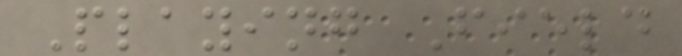Playing Field
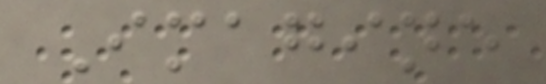Imagine
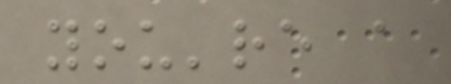you're a
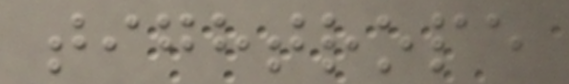tightrope
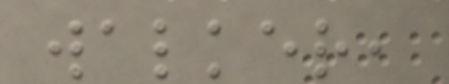walker,
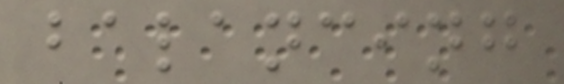balancing
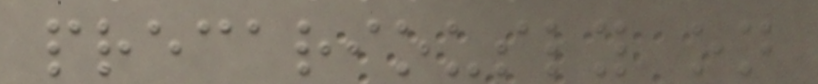precariously on
